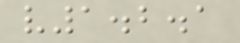v1.2.1
